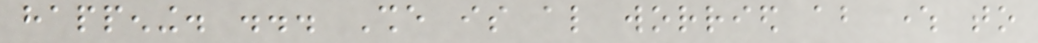happening. ... She is also worried about where to
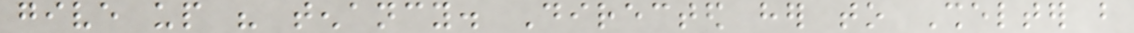give up his tenancy. Directed her to Shelter but
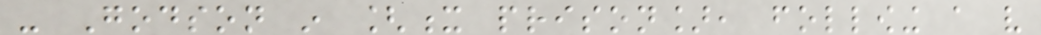- Godson in [x prison], following a very
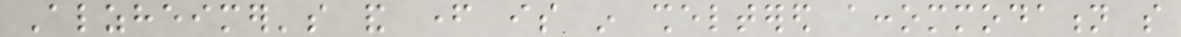Alzheimer's and father is in sheltered accommodation so
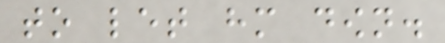to let him down.
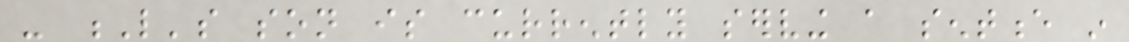- L's son is currently serving a sentence in
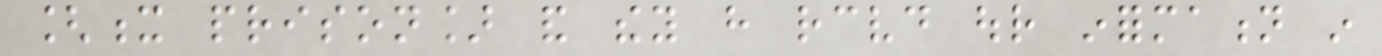[x prison] and they have received our information in
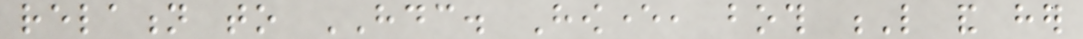relation to HDC. However, both L and her
